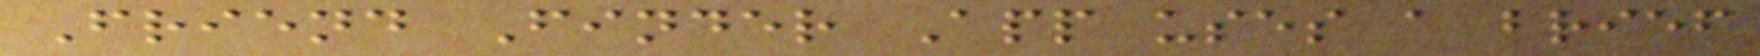Friend Finder App uses a brief
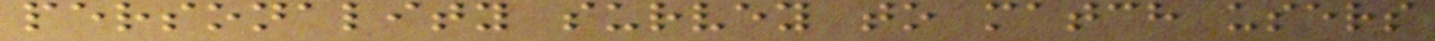personality survey to match users
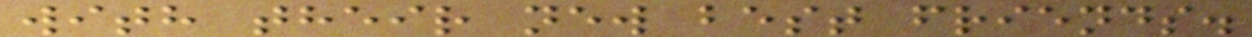with their new best friends.
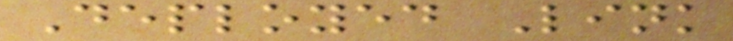Deployed Link
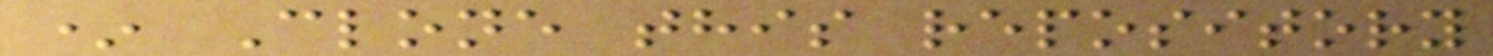* Clone this repository
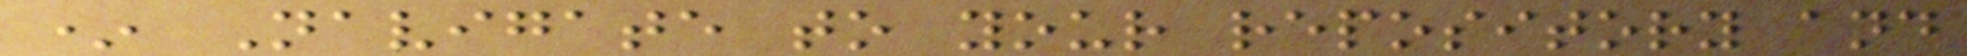* Navigate to your repository and
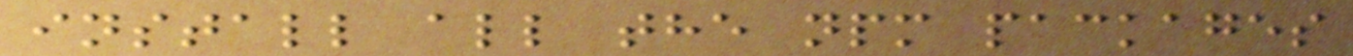install all the npm packages
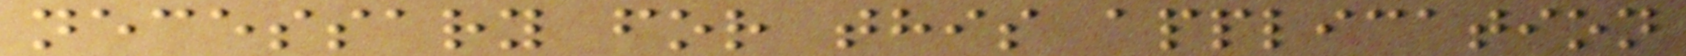necessary for this application
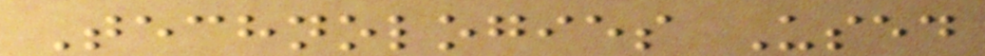Technologies Used
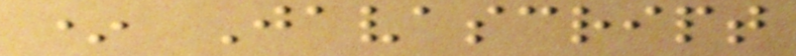* Javascript
